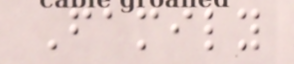Family
